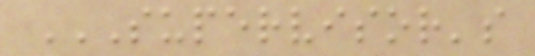SUPERVISOR'S
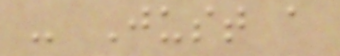- Just a
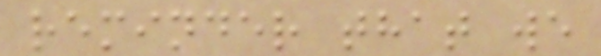reminder that we
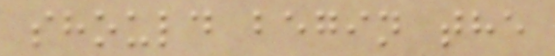should begin the
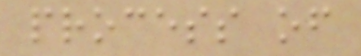process of
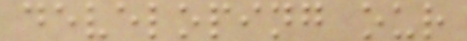developing our
